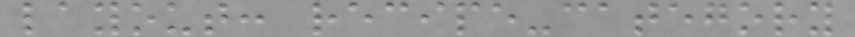layout: recipe-category
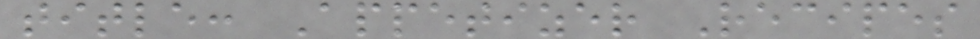title: Appetizer Recipes
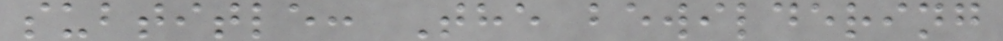subtitle: The bewildering
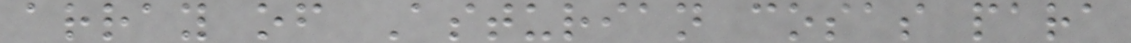array of Asturian cosas para
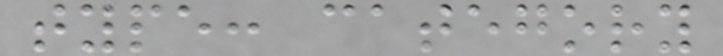type: category
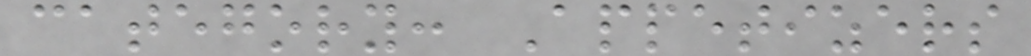category: Appetizers
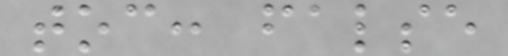toc: false
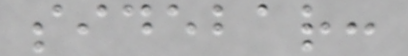sidebar:
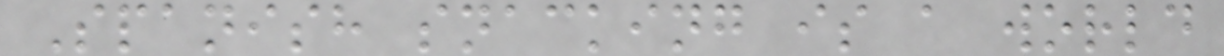Spanish snacking is a world
